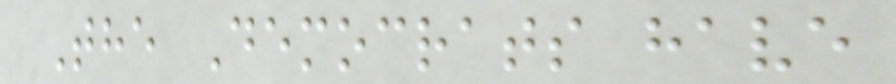The Democrats have
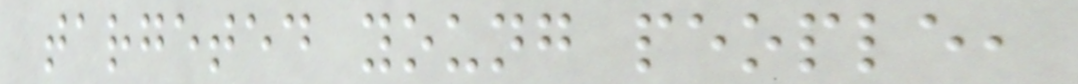targeted young people,
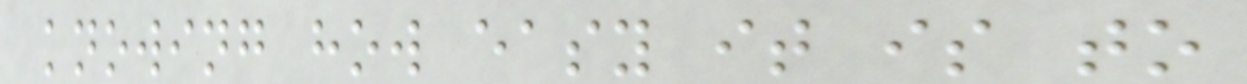knowing how easy it is to
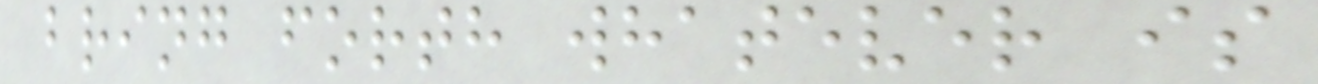bring forth whatever is
